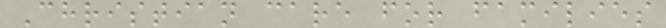Christian care for families
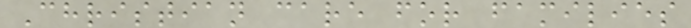Christian care for families
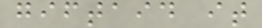giftaid it
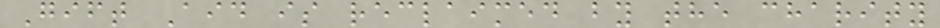Gift Aid is reclaimed by the charity
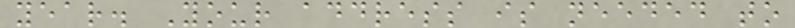year. Your address is needed to
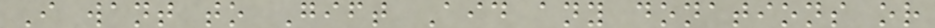I want to Gift Aid any donations or
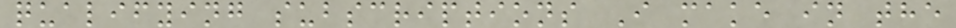qualifying subscriptions I make in the
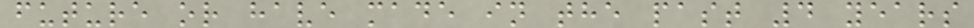future or have made in the past 4 years
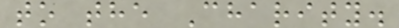to the Charity.
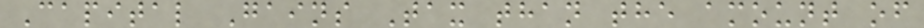Capital Gains Tax than the amount of
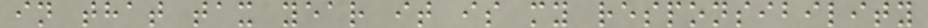in that tax year it is my responsibility
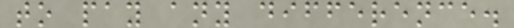to pay any difference.
